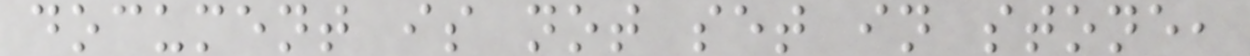document is not set in stone,
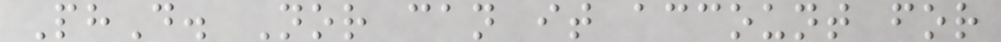PhD. Nor can it account for
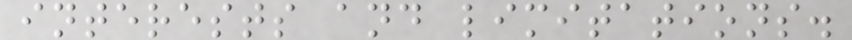interests and limitations.
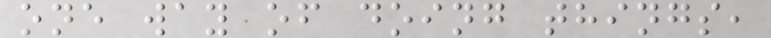one way of doing things,
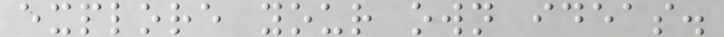explore your own ideas.
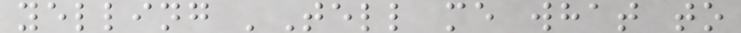yelling 'Tell me what to
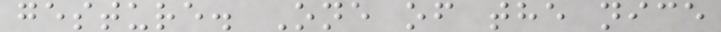gesture. One of the nice
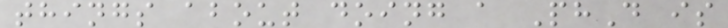things about doing a PhD is
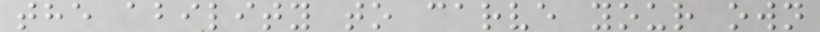the ability to carve your own
